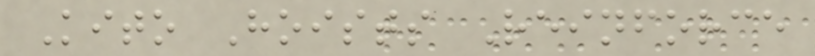Kito Hoists Reinforce
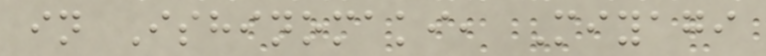in Ishinomaki, Miyagi
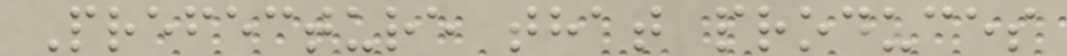Prefecture that produces
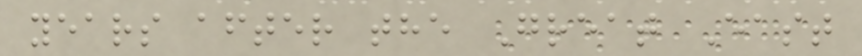years after the Great East
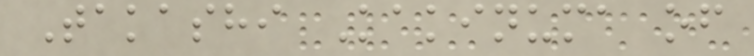Takashi Kakinuma of
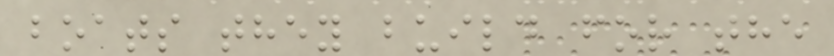boats they build for the
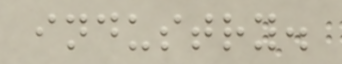industry.
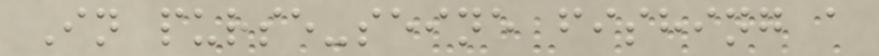In purse-seine fishing a
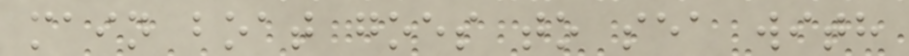main boat goes to sea with
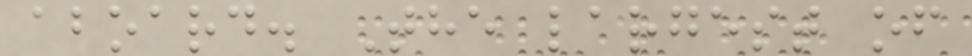aboard. The largest of
